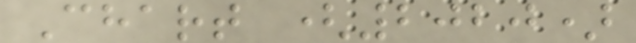Chart (2020)
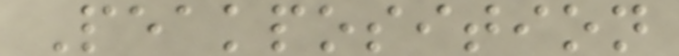Peakposition
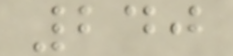240
